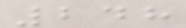248
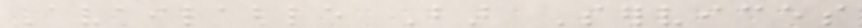Available Bar Services
